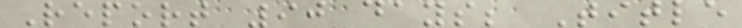Report 90 days; Title
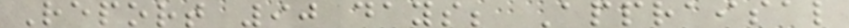Report 90 days; Appraisal
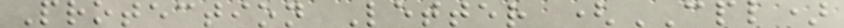Protection Letter (CPL)
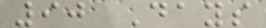90 Days
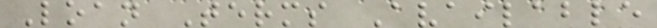Loan Terms Available
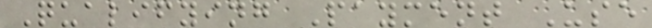Qualifying Payment Use
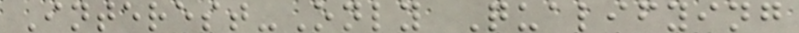Interest-Only Qualifying
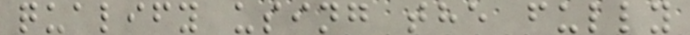qualify using the fully
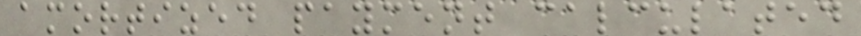amortized payment calculated
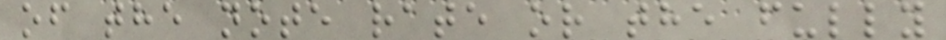of the note rate or the fully
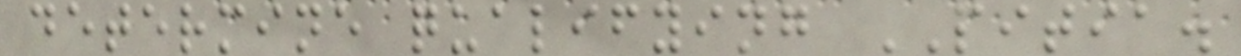determine qualifying PITIA.
